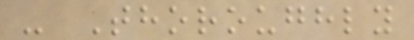- Thoroughly
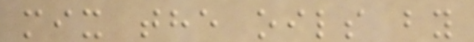mix the oils by
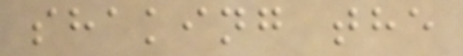shaking the
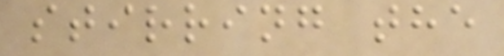stirring the
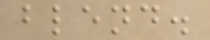blend.
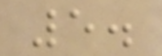5.
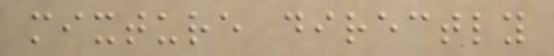mixture directly
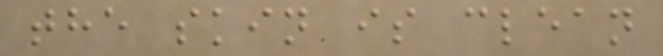the skin is clean
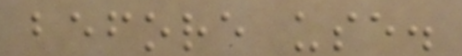before use.
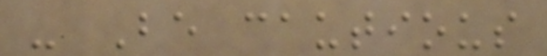- Be cautious
